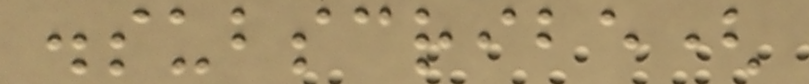.subscribe(
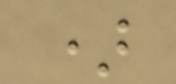)
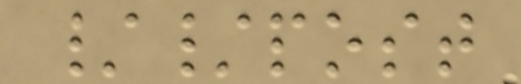//post
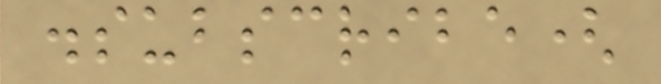.subscribe(
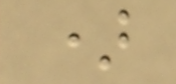)
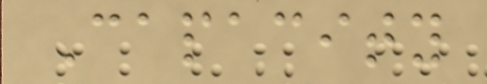Capacity
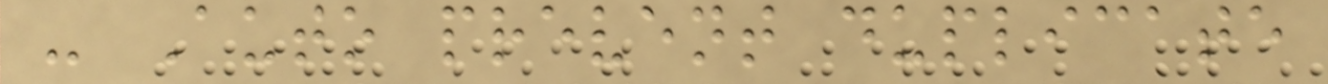- Auto prevent duplicate
